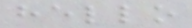hello
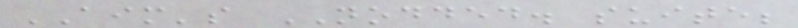AIM's NODDED. suite;
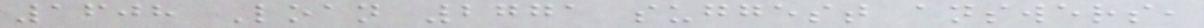1608 Loan 2771 suggest answers,
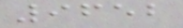9652
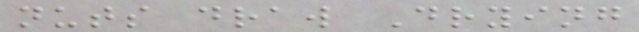nuts draw Drying
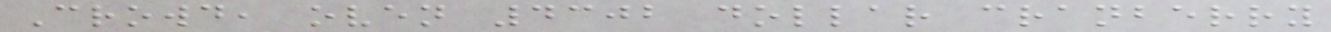Crowd, oven 4302 dollar cranberry
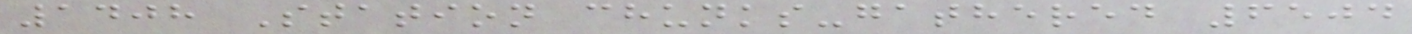1408 Station chunks-gathered 6504
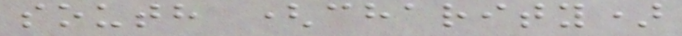south (charity)
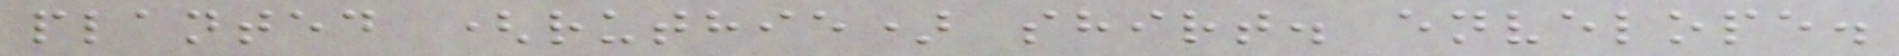planted (ruthie) shirt. envelope.
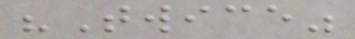"Twice"
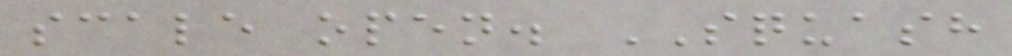scale open. SQUASH
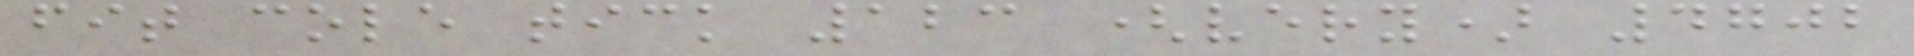fit cole tick 123 (very) 4702
